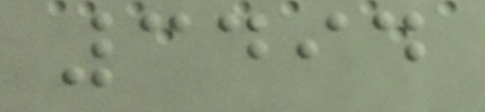3494
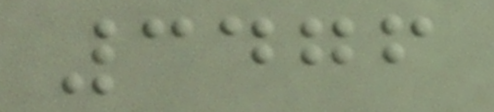3476
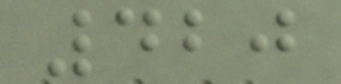420
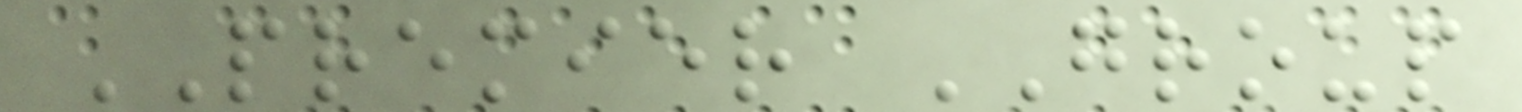PREMIER GROUP
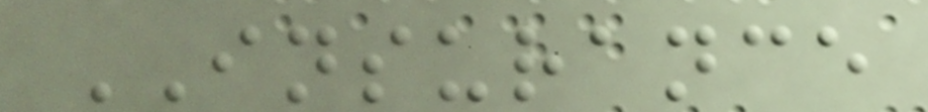INSURANCE
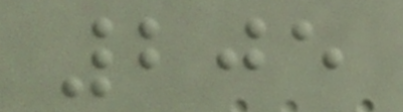205
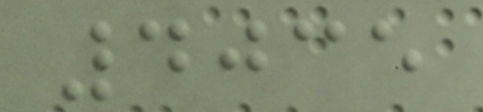4035
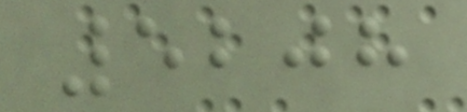5208
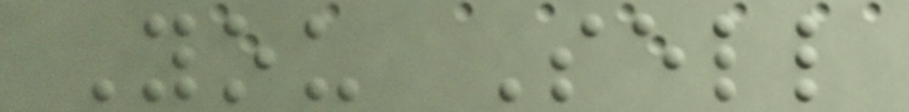You Sell
